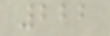222
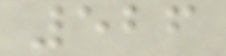526
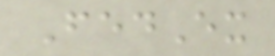FedEx
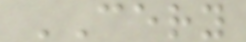CERY
